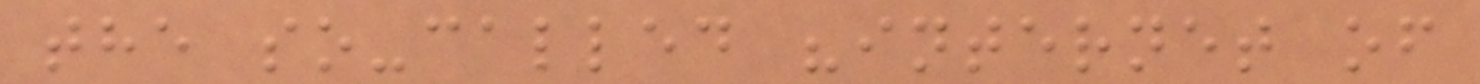the so-called "internet of
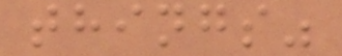things"
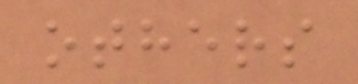others
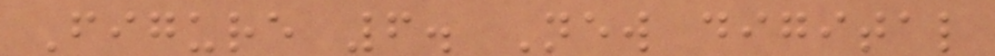Figure 6. New digital
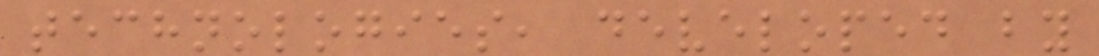technologies, developed by
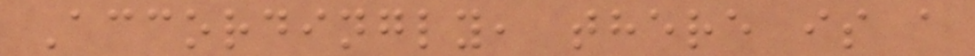Accordingly, there is a
